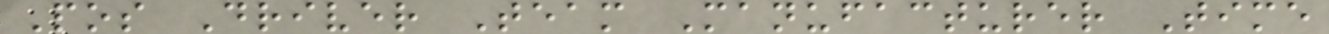Pos Driver Team Manufacturer Time
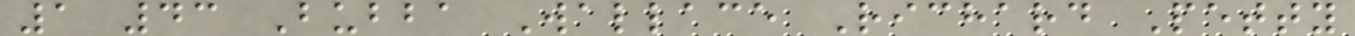1 43 Bubba Wallace Richard Petty
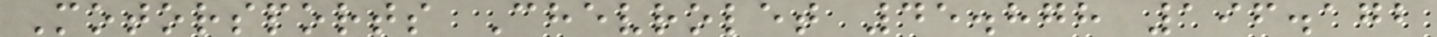Motorsports Chevrolet 45.878 196.172
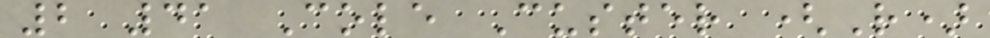2 41 Cole Custer (R)
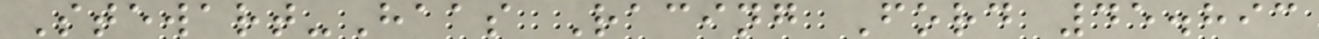Stewart-Haas Racing Ford 45.893
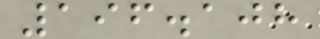196.108
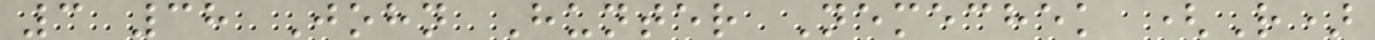3 38 John Hunter Nemechek (R)
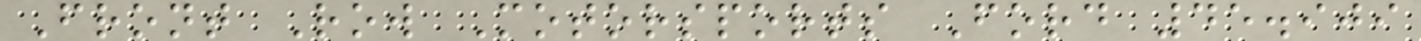Front Row Motorsports Ford 45.909
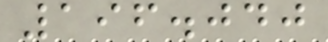196.040
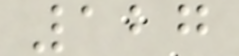127
